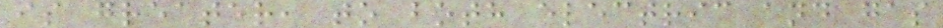is greater, to both electric and gas
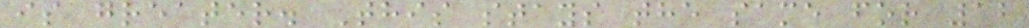is greater. This stays the same for 12
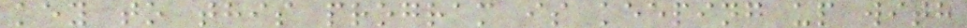key to this program is keeping up with
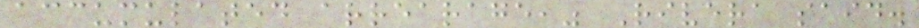accumulated arrearage," Rivera said.
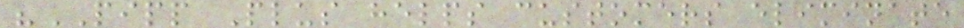"PIPP Plus helps customers eliminate
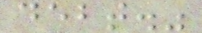debt."
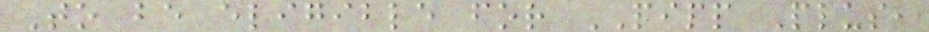To be eligible for PIPP Plus,
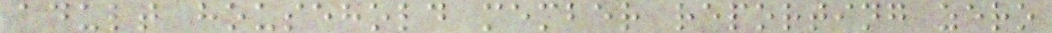adult household member reporting zero
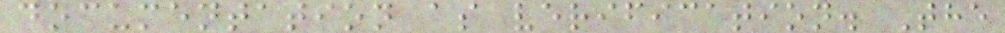documentation as verification. The
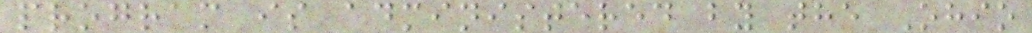program is administered by the Ohio
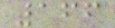166
